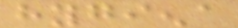hygiena
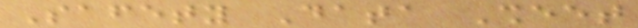Safety Data Sheet
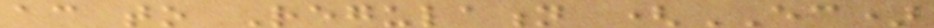according to Regulation (EC)
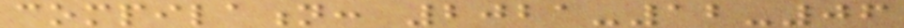compilation: 2021-12-06
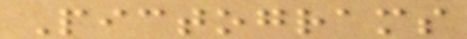Pictograms
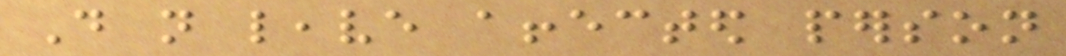Do not leave affected person
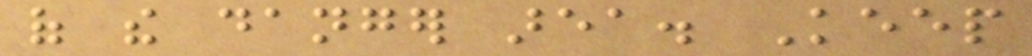of the danger area. Keep
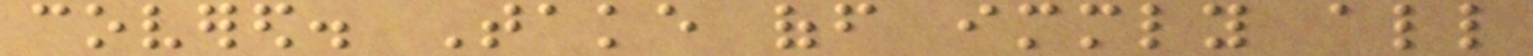covered. Take off immediately all
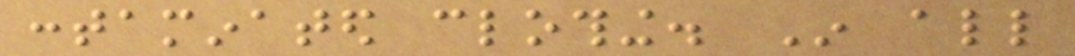contaminated clothing. In all
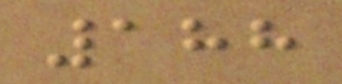188
